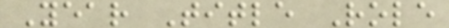Year Title Role
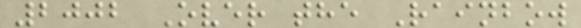2002 Over the Rainbow
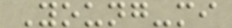Young-mi
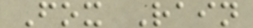Fox Rain
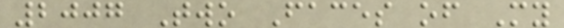2007 Two Faces of My
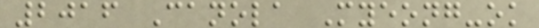2016 Canola Myeong-ok
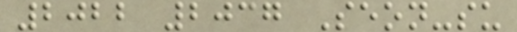2022 2037 Seon-su
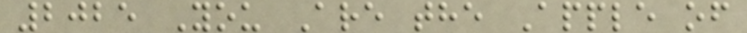2025 You Are the Apple of
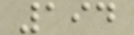194
